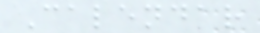Calendar
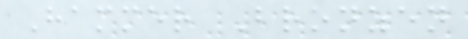Hammer Bronzen
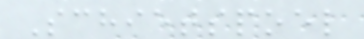Schietspoel
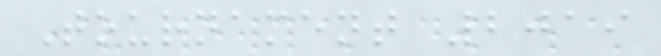Tournament 2019
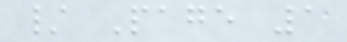/ Page 1
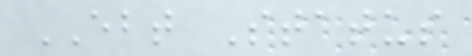EBT Status
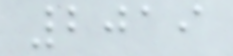2019
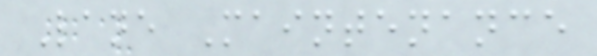Lane Maintenance
